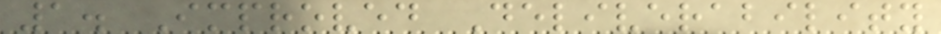1. Improved Deliverability
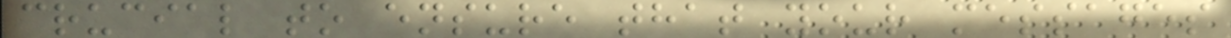crucial to ensure that your messages
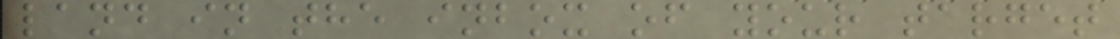land in the inbox of your target
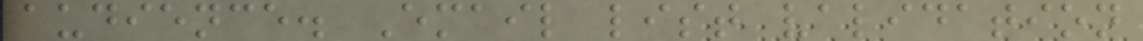audience. Email list validation
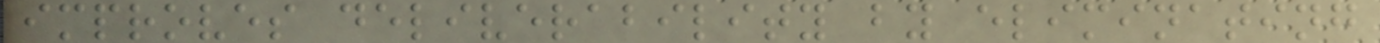improves deliverability by eliminating
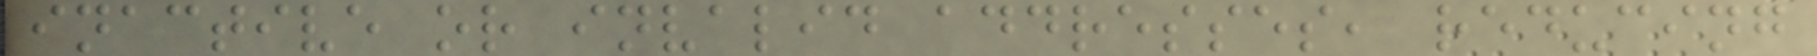inactive or invalid addresses, reducing
